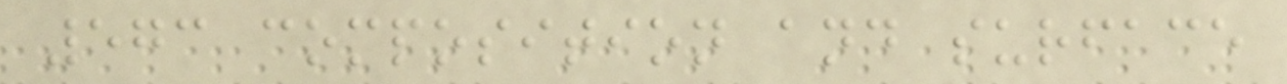573 composition and surface
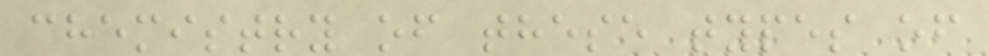chemistry of these types of
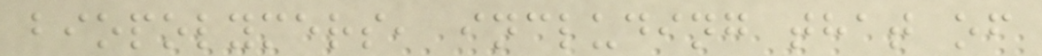biopolymers, including that of
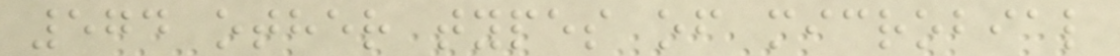574 other types of microbial
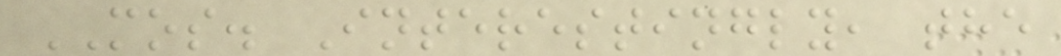MOS. Interestingly, the
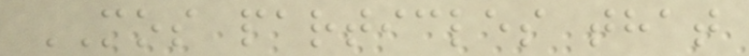MOS particles that
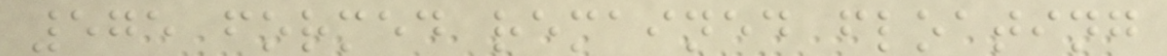575 formed remained floating
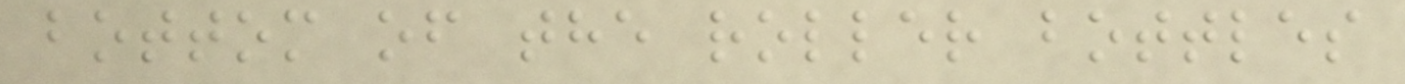bottom of the roller bottles
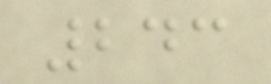243
